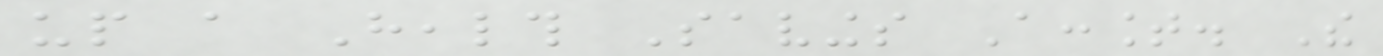up a Health Savings Account. The
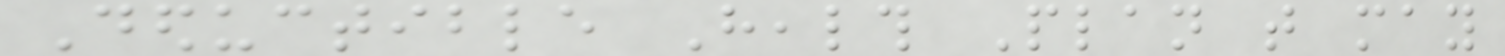Deductible Health Plan that may
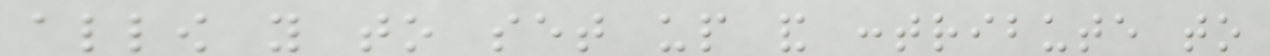allow you to set up and contribute to
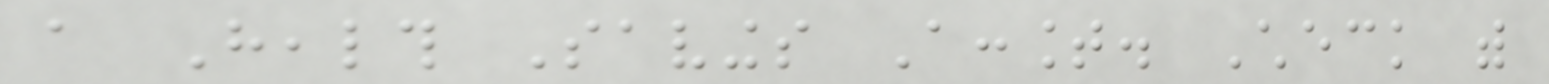a Health Savings Account. Check with
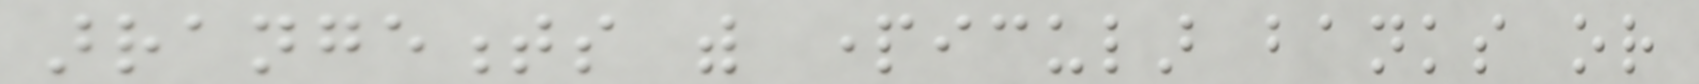arrangements with particular banks or
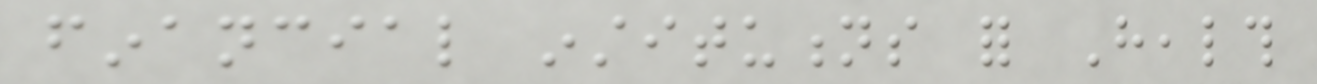financial institutions for Health
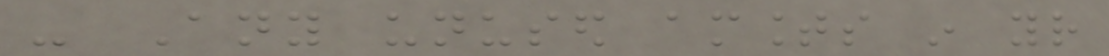- Any unused amounts in your
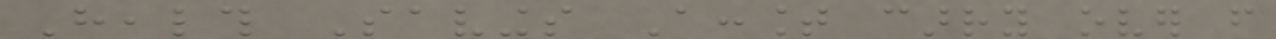Health Savings Account carry over from
